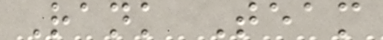Rank Team
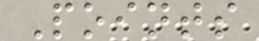Points
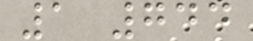1 744
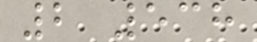2 538
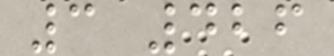3 426
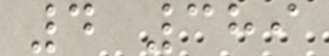4 389
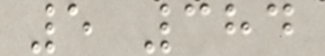5 384
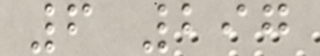6 297
